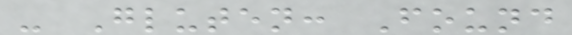- Gluten: Found
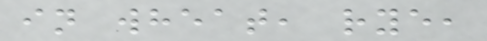in wheat, rye,
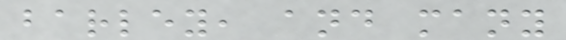barley, and many
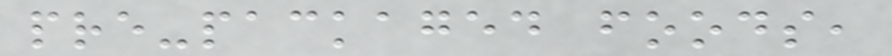pre-packaged foods,
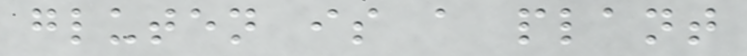gluten is a plant
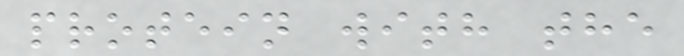protein with the
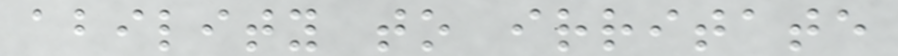ability to irritate
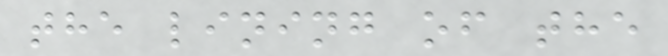the lining of the
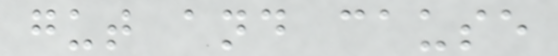gut and cause
